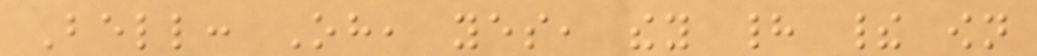Bell: Oh, yes, they had their own
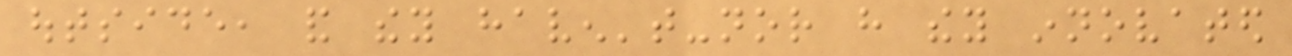outside, and they haven't-nor have they innovated
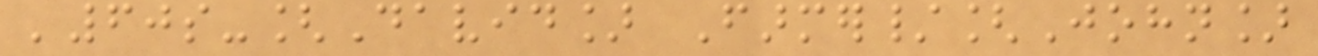'60s-[David] Farmer/[John]
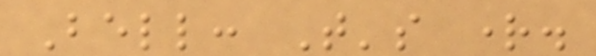Bell: That's right.
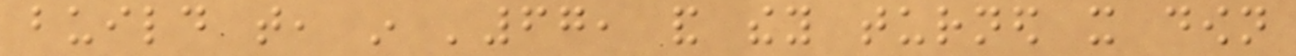build that, in '67, and they turned it down
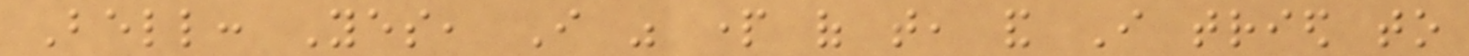Bell: Yes, I was part of that, and I tried to
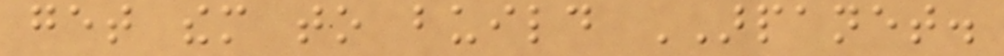get them to build ARPANET.
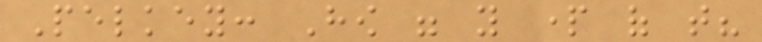Pelkey: How were you part of that?
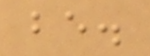be.
